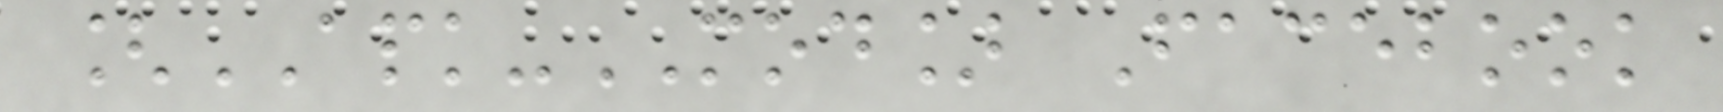[APK-MOD] Facebook
